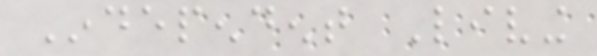Independent Living
